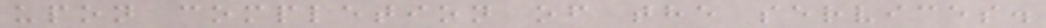upon completion of the services.
